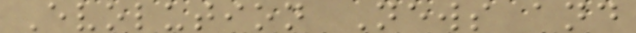Evolution News and
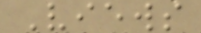Views
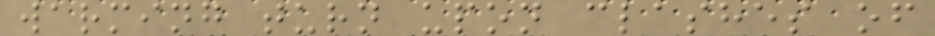warming turn upon clashes of
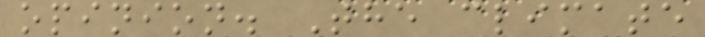opinion. The climate
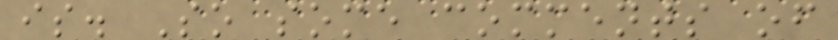is. So some comments of
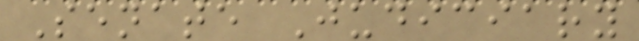Senate Judiciary
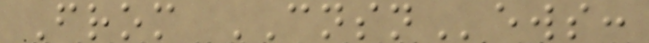From CNSNews:
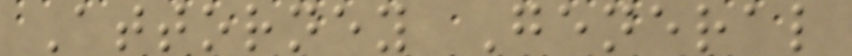Attorney General
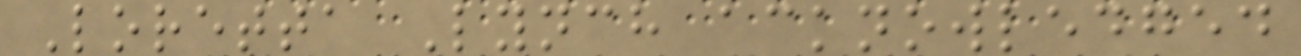Loretta Lynch acknowledged
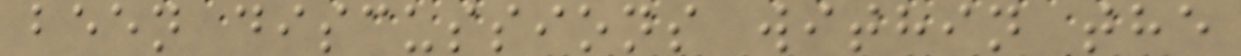been discussions within the
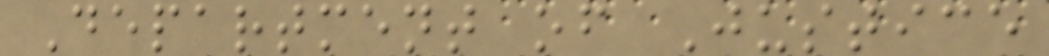Department of Justice
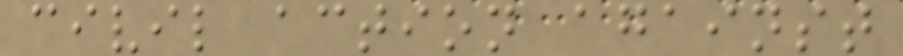civil action against
